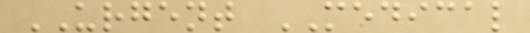URGENT MEDICAL
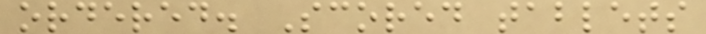ordered. Scored tablets
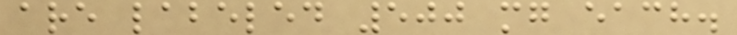are labeled 500 mg each.
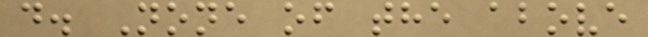d. None of the above
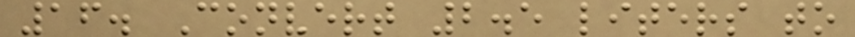16. Convert 2.5 liters to
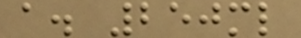a. 250ml
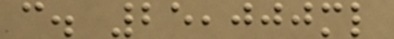c. 25,000ml
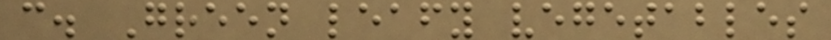c. Green leafy vegetables
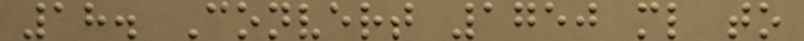18. Convert 1750 ml to
